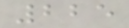225
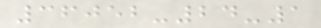36052-24-1
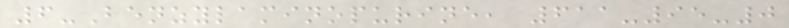6-Benzylaminopurine, 611-95-0
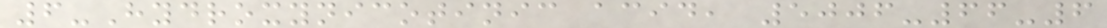6-Hydroxynicotinic acid, 5006-66-6
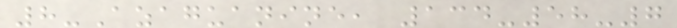8-Azaguanine, 134-58-7
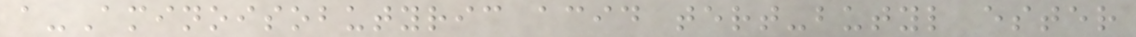a-Aminoisobutyric acid tert-butyl ester
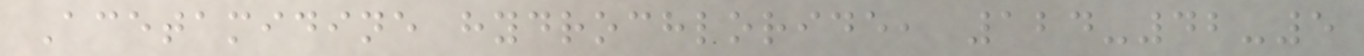Acetamidine hydrochloride, 124-42-5
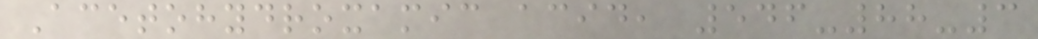Acetohydroxamic acid, 546-88-3
